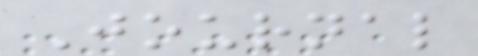Journal
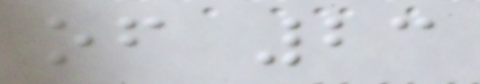of 23
